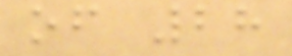of 28
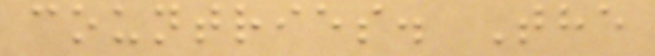countries. The
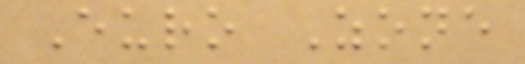Euro Zone
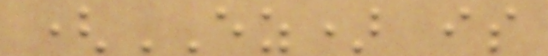(EZ) is
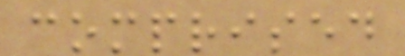comprised
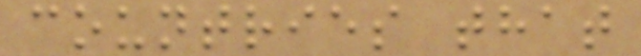countries that
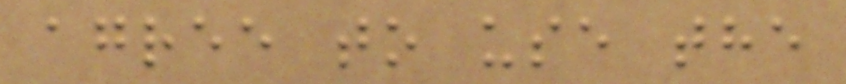agree to use the
